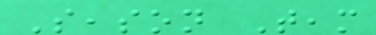Season Team
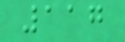117
